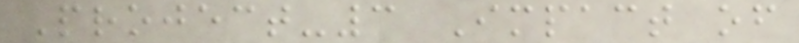Project-3 Impact of
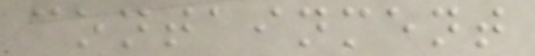containment
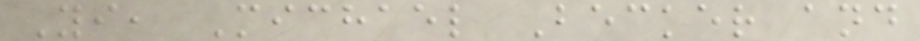Yi, Michael Becker and
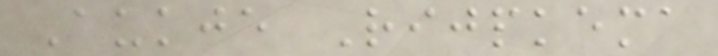Aukje Rijpkema
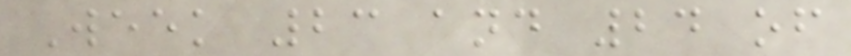Week 23 and 24 of
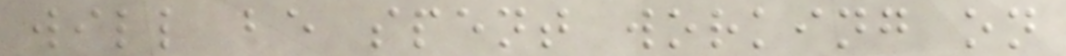will be spent working on
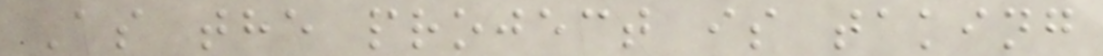As the project is taking
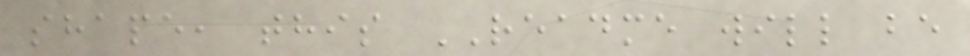shape, this README will be
